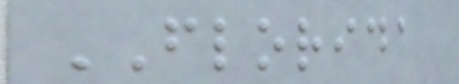FLORIDA
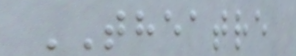THEATRE
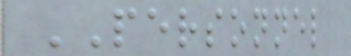PERSONNEL
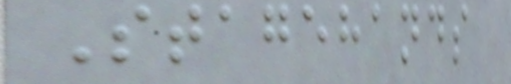Stagehands
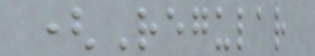(Regular
